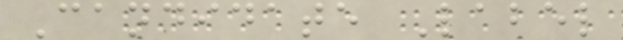Candidate Label
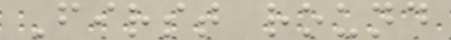First round
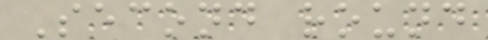Second round
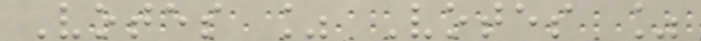Votes % Votes %
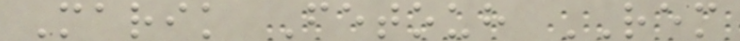Marik Fetouh REM
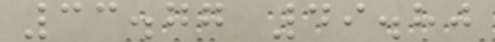33.77 49.80
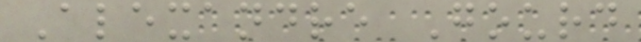Alexandre Gourd
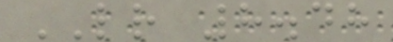LR 8.48
